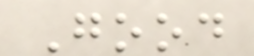Good
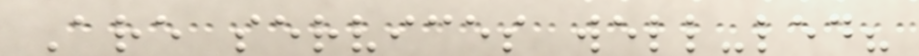Are services well-led?
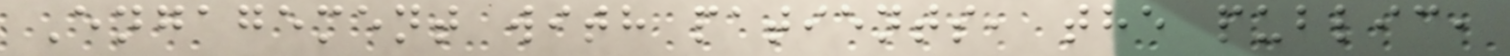Engagement with patients, the public,
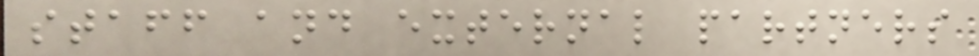staff and external partners
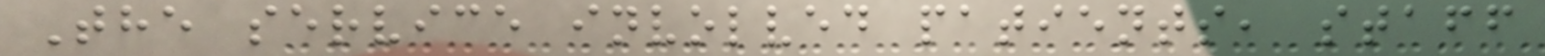The service involved patients, staff
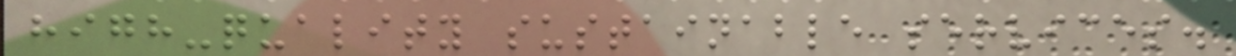high-quality sustainable services.
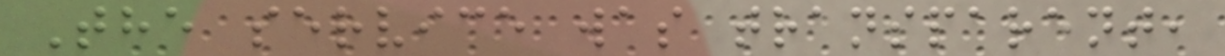The service was transparent,
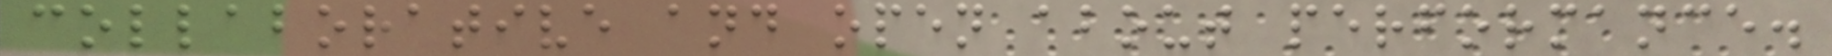collaborative and open about performance.
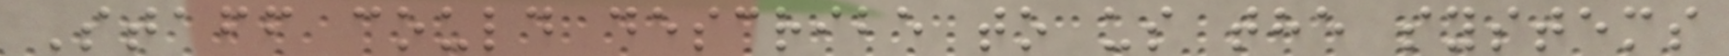Staff could describe to us the systems
